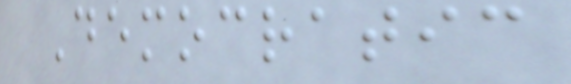Democratic
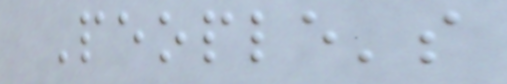People's
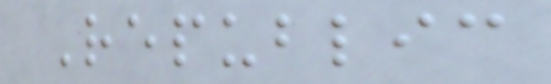Republic
